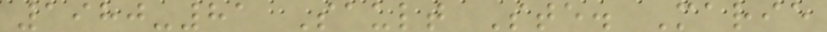1980-81 Sault Ste. Marie
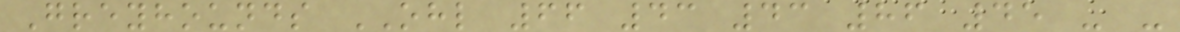Greyhounds OHL 66 43 43 86 45 - -
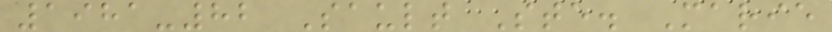1981-82 Sault Ste. Marie
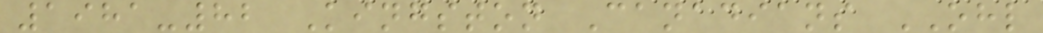1981-82 Kingston Canadians OHL
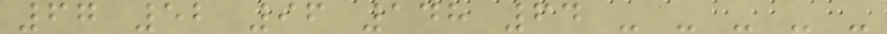67 52 96 148 64 - - - - -
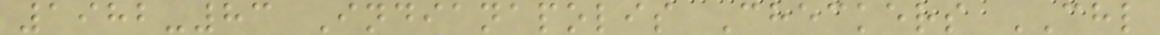1982-83 Indianapolis Checkers CHL
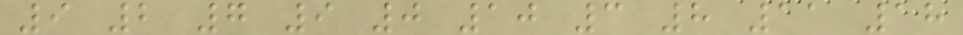9 2 7 9 0 10 3 8 11 18
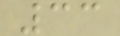33
